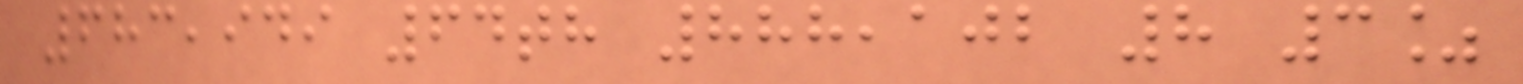683,949 64th 888,102 8 3%
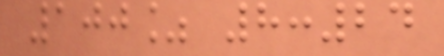100% 8:24
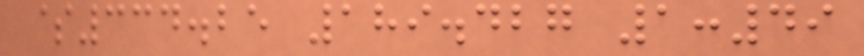$334.25 189.427 1:49
